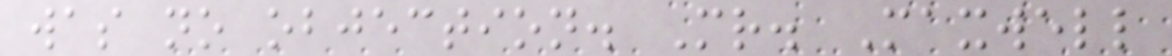was no objection. Mr. Maxwell
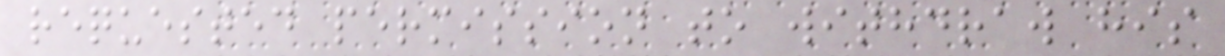requested permission to withdraw his
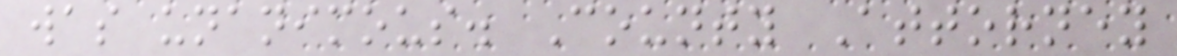was unanimous. County Attorney
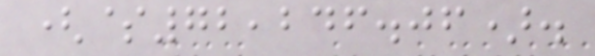($72,246.06).
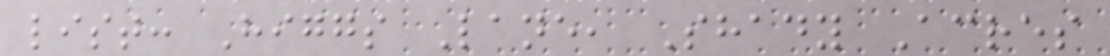list: Higgs Lane, Shady Acres
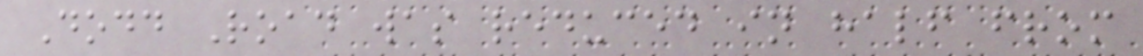Dodd Road was reduced in half from
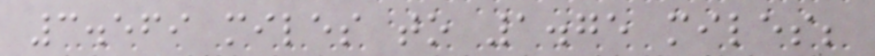3.569 miles to 1.75 miles;
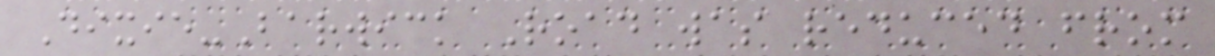Dixie-Barwick Road was reduced from
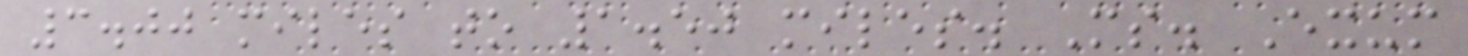3.00 miles to 1.50 miles. Ms. Exum
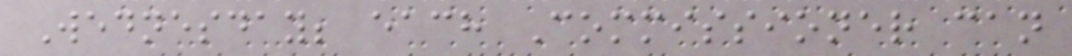Wednesday; each Commissioner can
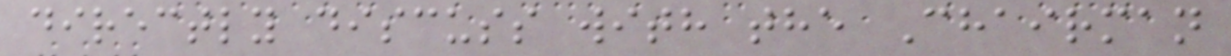directly discuss with the Chairman
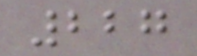227
